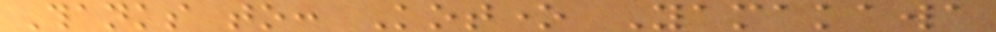Thanks to: Kotone Yamakawa
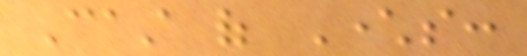Cast of Characters:
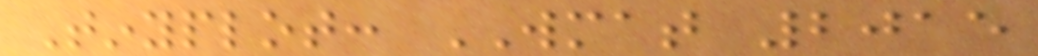Tinyplot: WMAT 2015
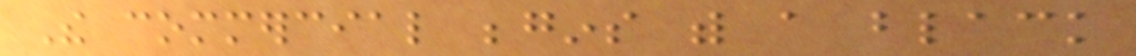The commercial begins with a black
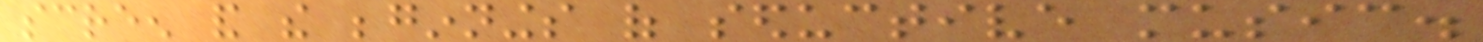screen and the beginnings of seductive music.
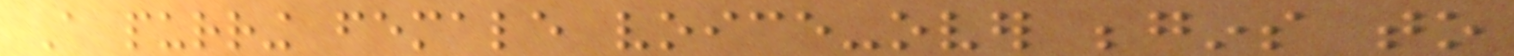A purring female voice-over begins to
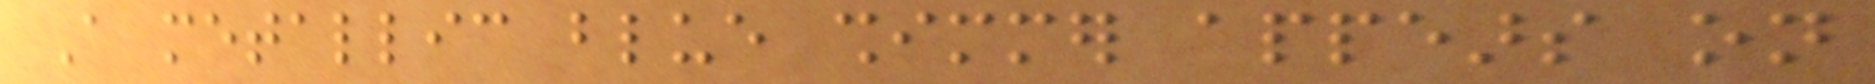A metallic blue shimmer appears on
